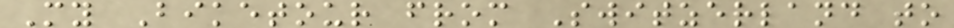My Biketour from Switzerland to
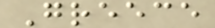Greece
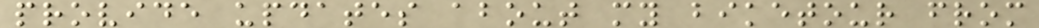provide updates about my biketour from
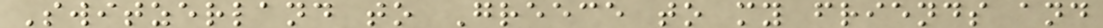Switzerland to Greece to my friends and
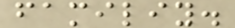familiy.
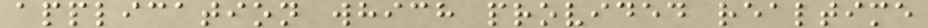application which provided realtime
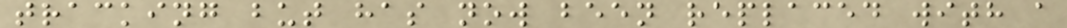tracking but has now been replaced with a
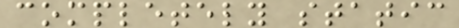completely static
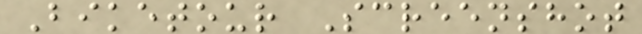Biketour Screenshot
